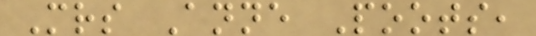Mrs Anne Poots,
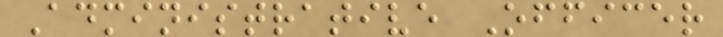Administrative Officer
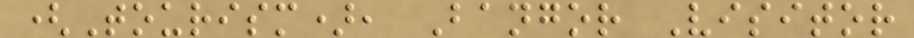(Tourism), Bangor Visitor
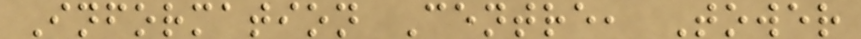Information Centre, Tower
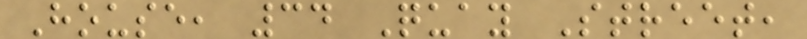House, 34 Quay Street,
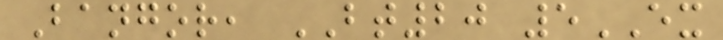Bangor, BT20 5EX
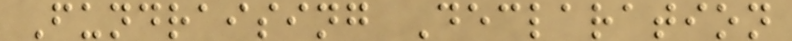Fundraising Declaration
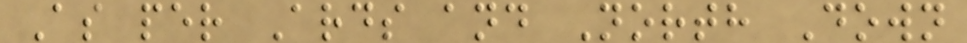As per Ards and North Down
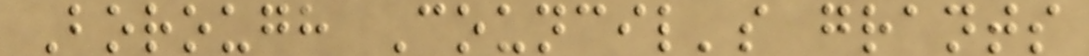Borough Council's grants
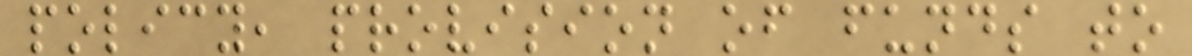policy, provision of funds to
